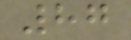87
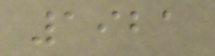1921
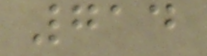714
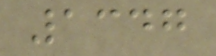1347
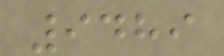9489
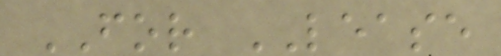FOR LEASE
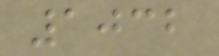1032
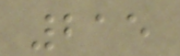215
